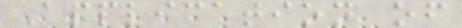Application of
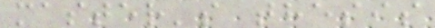master's thesis
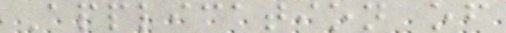Application of
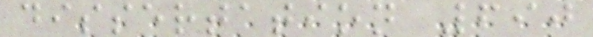dissertation 690
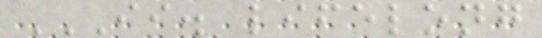II. LIFELONG
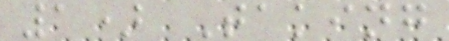1) Taking
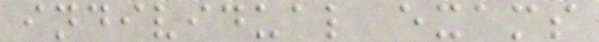individual exams
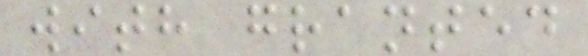with granted
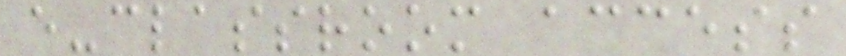e-classroom access
